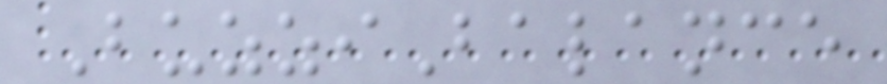BuzziBalance
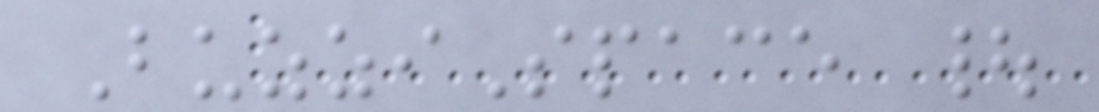BuzziSpace |
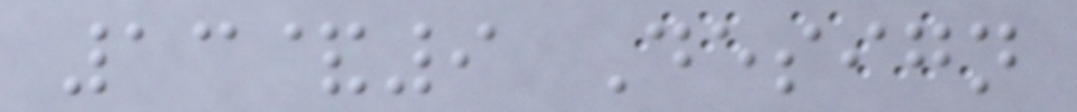13&9 Design
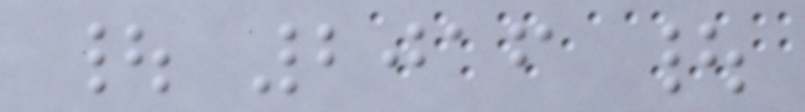| 2016 |
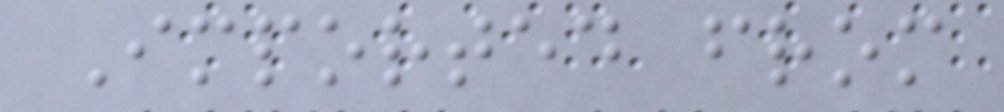Imported from
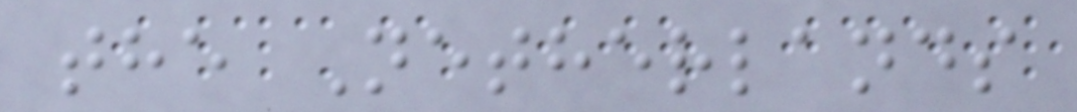the Netherlands
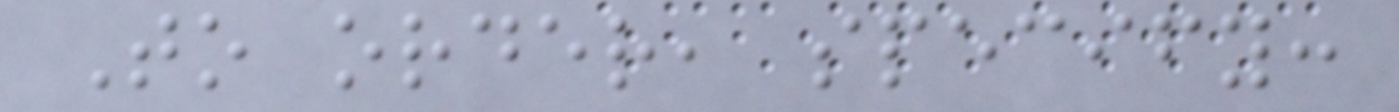To order, specify:
